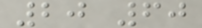20 60
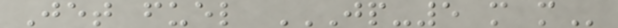Jet fuel JP-5 M M
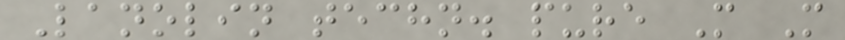Lanolin techn. pure M M
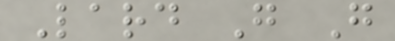Lard G G
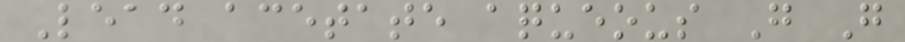Lead acetate aqueous G G
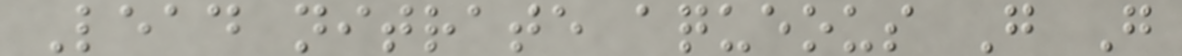Lead nitrate aqueous G G
